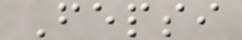Fepsi
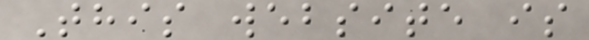This website is
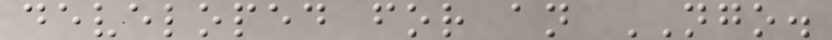developed for an NGO.
